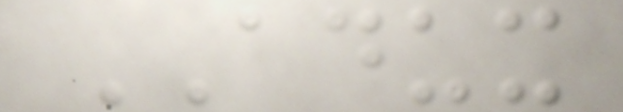ADUX
